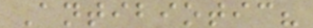Antibiotic?
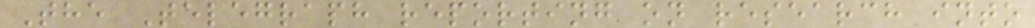The Telegraph reporting on research into
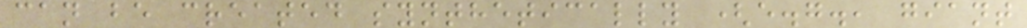can be created synthetically (e.g., giant
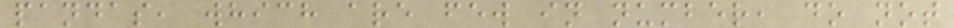pandas, which are few in number, do not
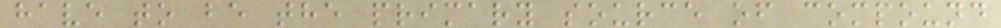have to be the primary source of compound
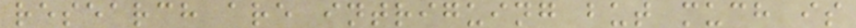research are intriguing but much is
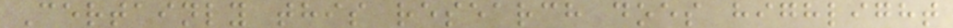Certainly this research does highlight
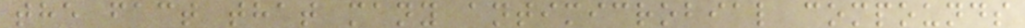the fact that many antimicrobial compounds
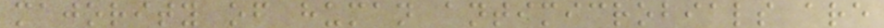majority of human antimicrobials are
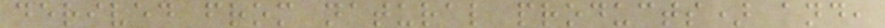derived from natural products) and,
